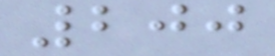200
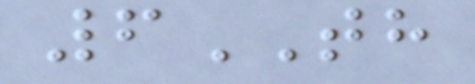6TH
